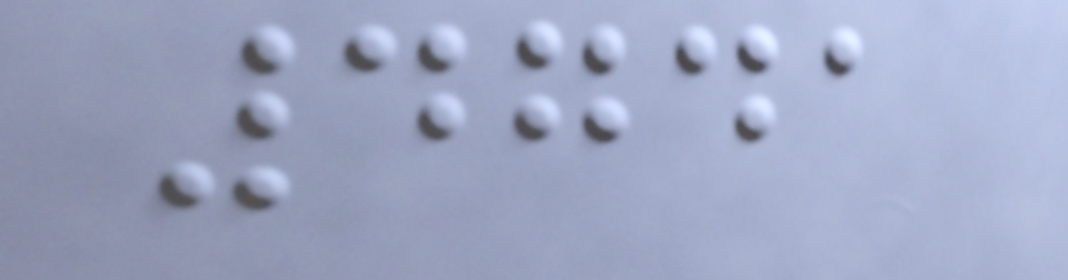4741
